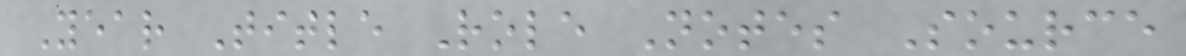Year Title Role Notes Source
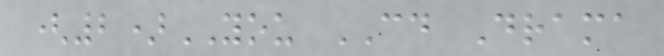(2)YOU CD Drama
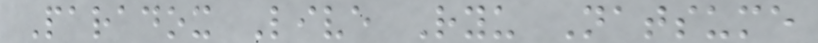Paradox Live Ryu Natsume
